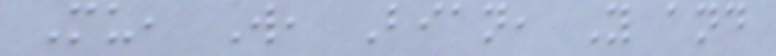Mu, W, Bian, Y and
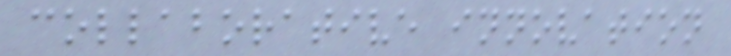collaborative innovation
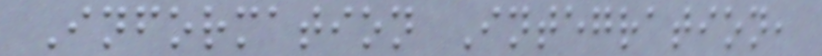Information Integration,
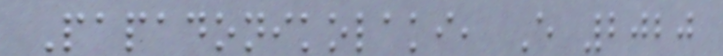Papadonikolaki, E 2020
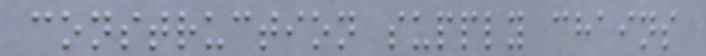construction supply chains
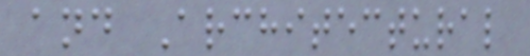and Architectural
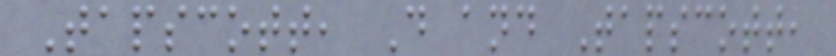Tapscott, D and Tapscott,
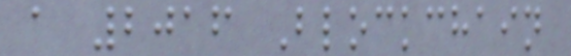a 2016 Blockchain
